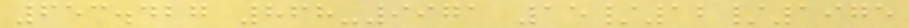653.427 868-9971 15/12/1975
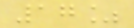17%
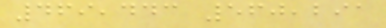469,443 560,291
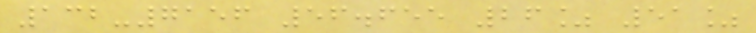132-7156 56.655 26% 51%
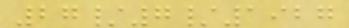27/7/1927
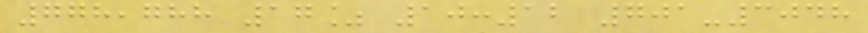778,788 17% 10:12 701-3048
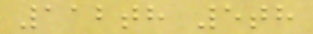112th 5th
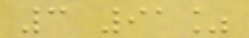3 91%
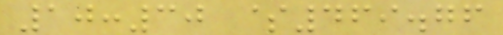10:30 $469.76
